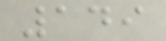149
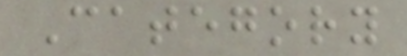Category
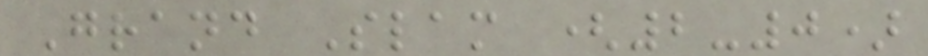Grand Slam (2-0)
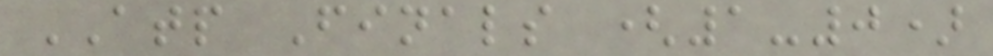ATP Finals (1-0)
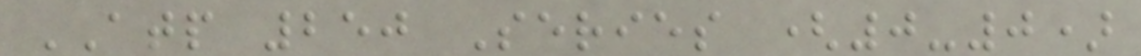ATP 250 Series (0-0)
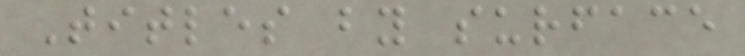Titles by surface
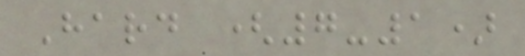Hard (7-1)
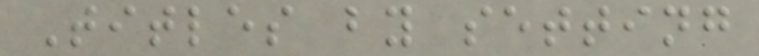Titles by setting
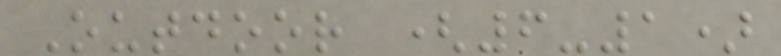Outdoor (6-1)
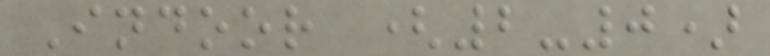Indoor (2-0)
